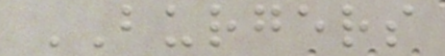BURGERS
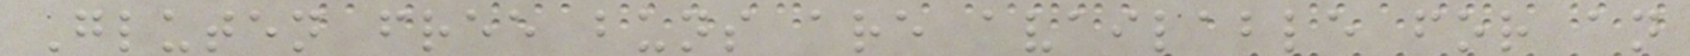Gluten free buns are available for an
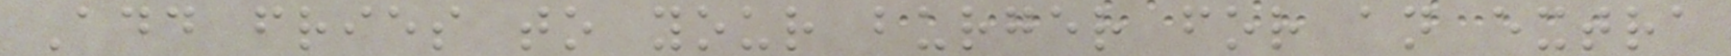Add fries to your burger for an extra
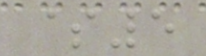$5
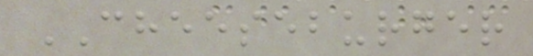CHEESEBURGER
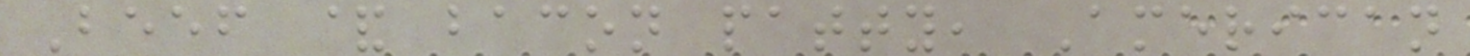Beef & bacon patty, American
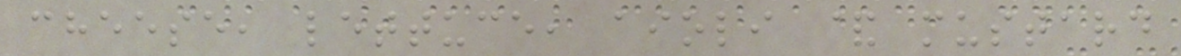cheese, lettuce, aioli & mustard
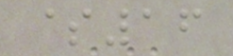$16
